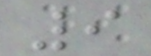9
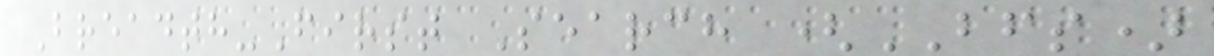Breadth-First Search (BFS)
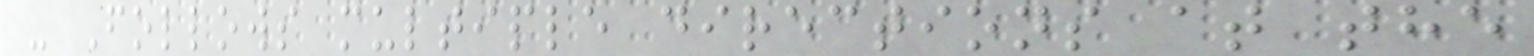- Follows multiple directions at the
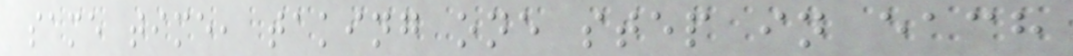same time, taking one step in each
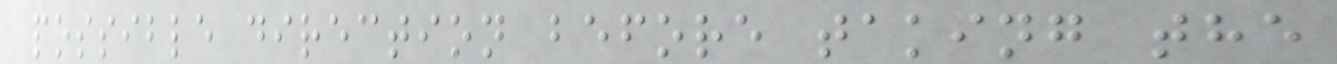possible direction before taking the
